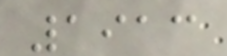1913
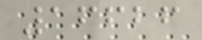16626
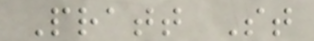Pratt St
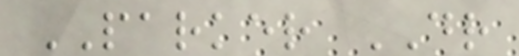PARKER DR
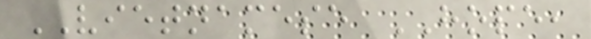VIETNAMESE HOPE,
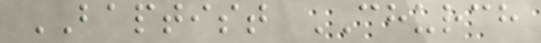BAPTIST CHURCH
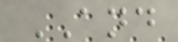AND
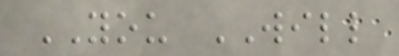YOU WILL
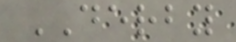DERBY
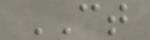CT
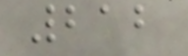212
